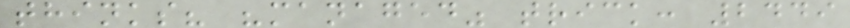thinks? "managed" trick: 2449
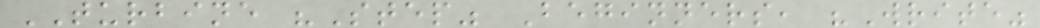TURBINE "Step" Beginners, "Write"
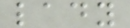lady
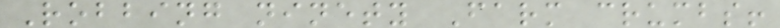Robbing ninety Farm crumbs!
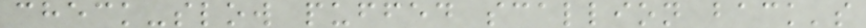check-slow puffed scallion back's
